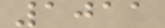1011
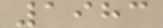1983
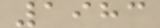1983
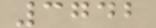3742
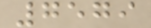7579
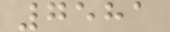7581
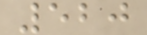520
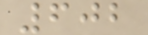602
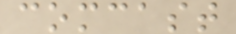comcast
